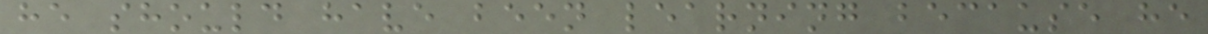he should have been learning because he
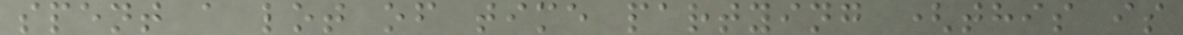spent a lot of time partying (this is
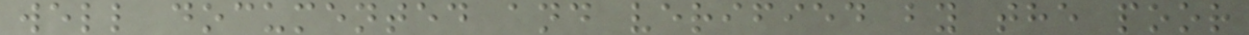well documented and verified by the poor
